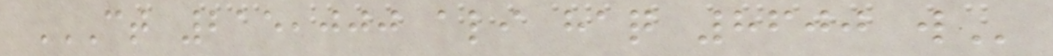CT 215,000 ALI HAQ 8600 W
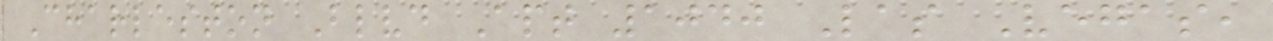Charleston Blvd Apt 1040 Las Vegas,
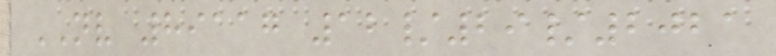NV 89117 12/29/2021
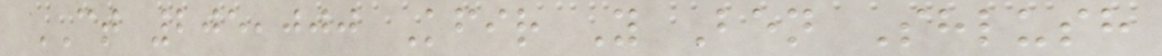CT 205,000 Kfir Y Ben Shlush
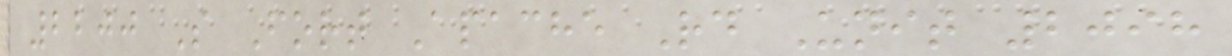2200 S Fort Apache Rd Unit 2098
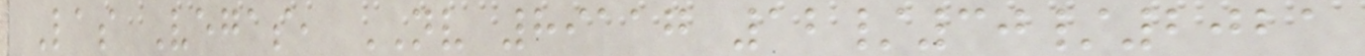Las Vegas, NV 89117 12/30/2021
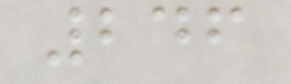246
